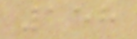158
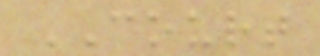COURT
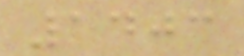1403
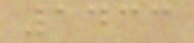1433
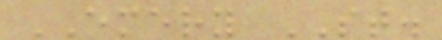EMERY ST.
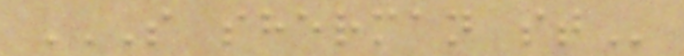S SHERMAN ST
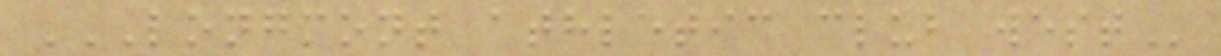LONGMONT ATHLETIC CLUB WEST
